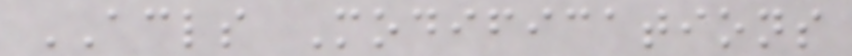ACLS Modifications
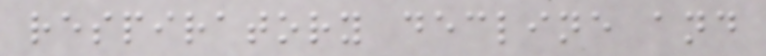respiratory decline and
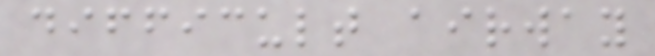difficult airway
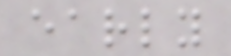early
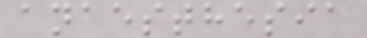anaesthesia
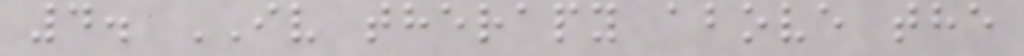4. IV therapy above the
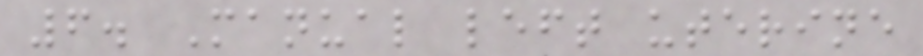6. Manual left uterine
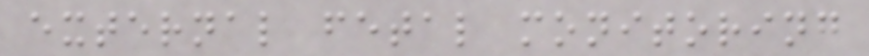external fetal monitoring
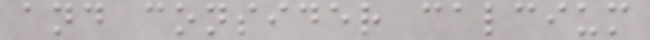and consider calcium
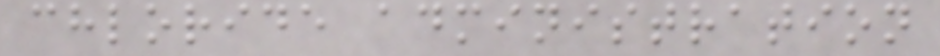chloride administration
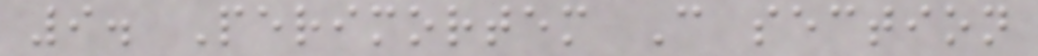9. Perimortem C section
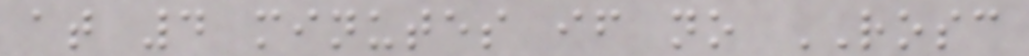at 4 minutes if no ROSC
